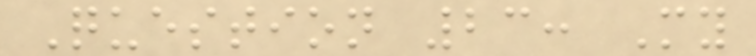Question 23: My
